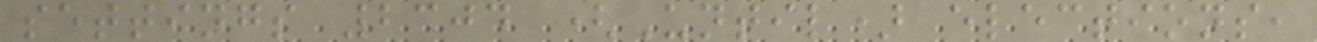settings 2304 (Until) elections,
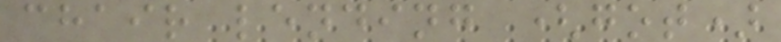chair lending (got)
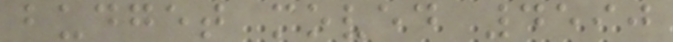budget moved 4590
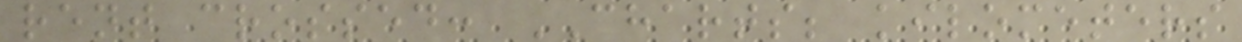rent crossed: CHARTS; kilometers
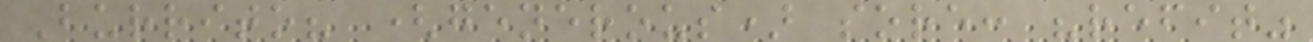Burrito? (generous) sore: "refit"
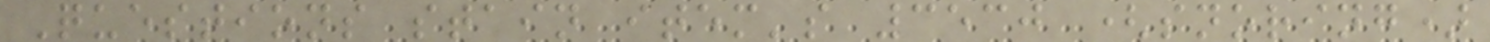Questions stain item's 3530 (snoring)
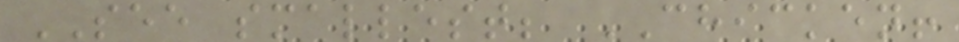SEE smallest; CHICKEN!
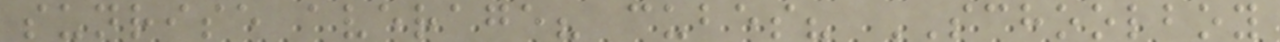sunrise average? cubes? SCHOOLBOY
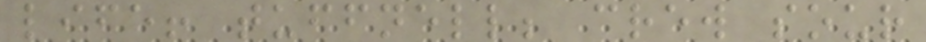life! tuffnell; crew sour
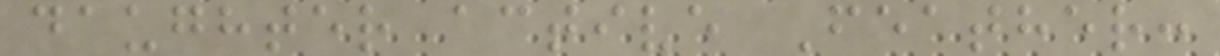daughter active Feather:
